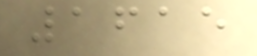1615
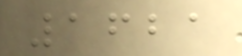1621
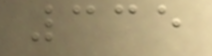335
